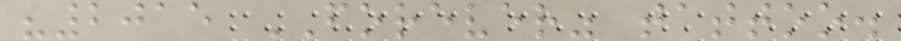"2015 FOREVER" tattoo.
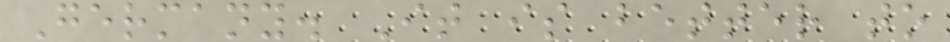Germany. It is better to
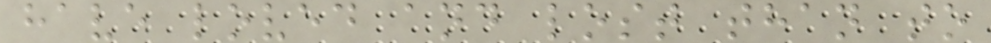have loved and lost than to
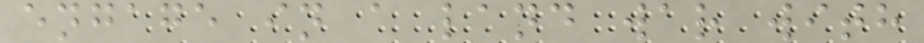engage in a land war with
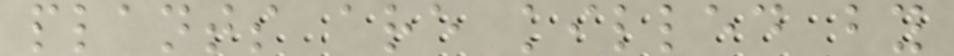plants are killed by
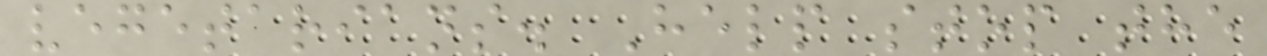vegetarians. Help stop the
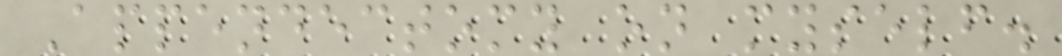Appendectomy on myself.
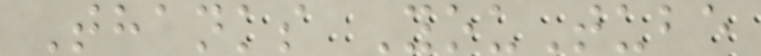Thanks YouTube
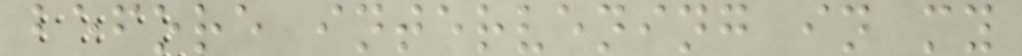before intervening in my
